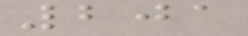201
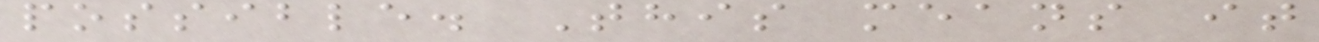possible. This means it
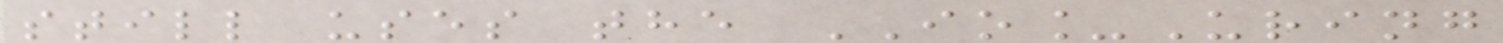still uses the IO_Uring
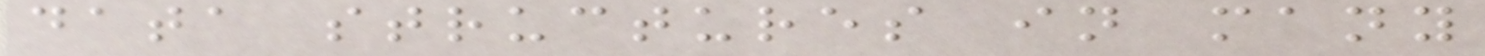data structures in many
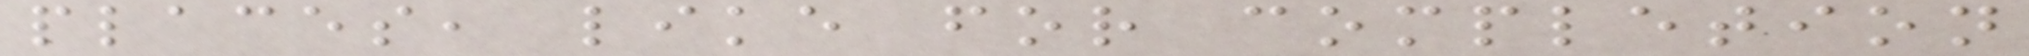places, like for completion
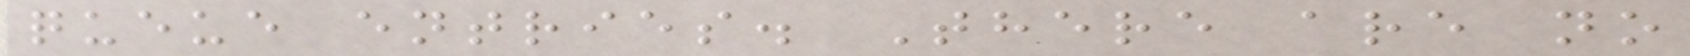queue entries. There are no
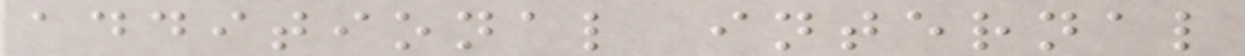additional internal
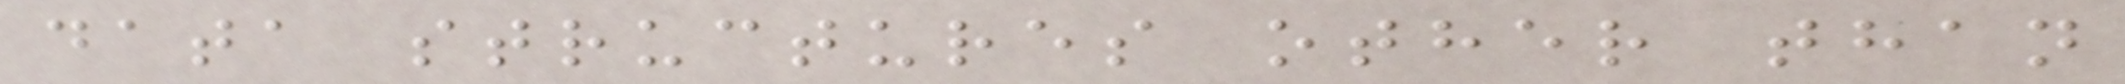data structures other than
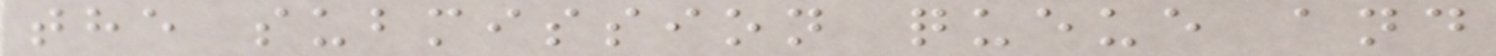the submission queue and
